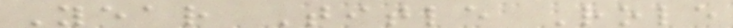Year Title Role
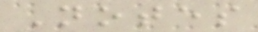Notes
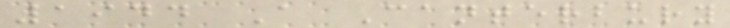1944 A Canterbury
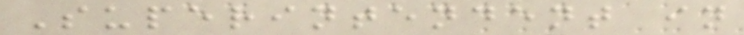Superintendent in
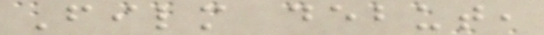Film debut,
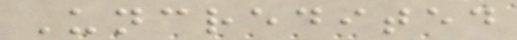Uncredited
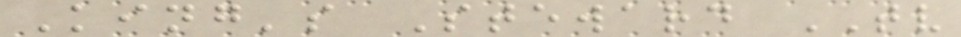King's Steward TV
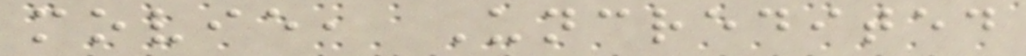movie, Uncredited
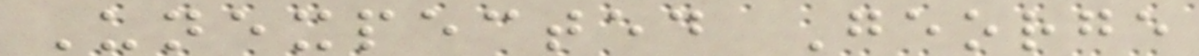Unexpected George
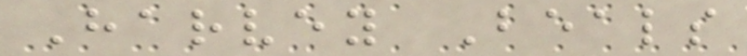Harvey Beals
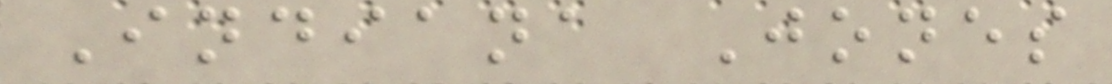Indiana Jones
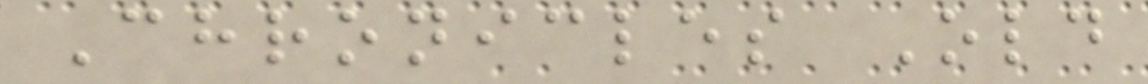Chronicles Old
